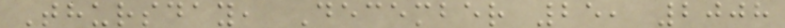Thursday, December 25, 2008
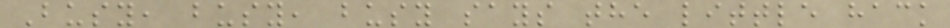Busy, busy, busy says the little hack
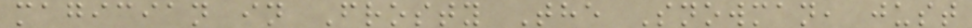magician in Frosty The Snowman, just
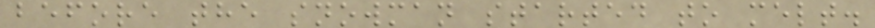before the snowman started to melt.
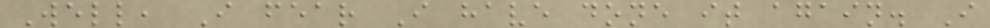Well, I fear I have done it again. I
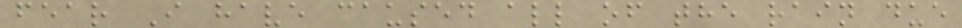fear I have caused all of the rain due
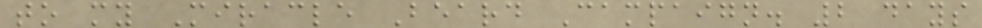to my Miracle Beard Campaign. 2 days
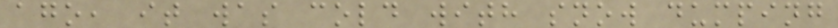ago, it was cold with snow dumping
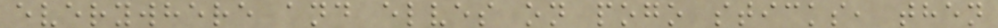everywhere and elves on pogo sticks, then
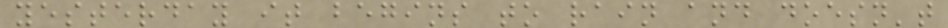yesterday it begins to rain and doesn't
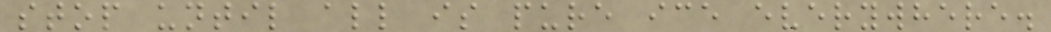stop until all is pure ice everywhere.
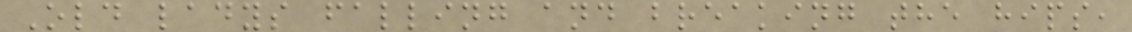Old ladys falling and breaking the hips,
